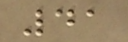41
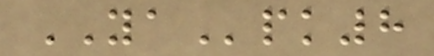YApk8
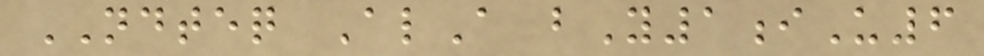NDTEQ AlA bY1iU6
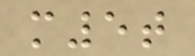m5t
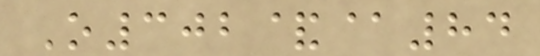O302&@84
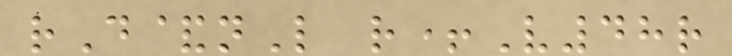rD&nL r+V48r
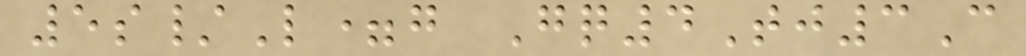5s/L=g Gq4Tj3C
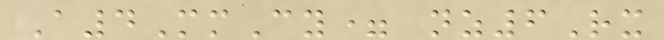A4MmCy= nz6Rx
